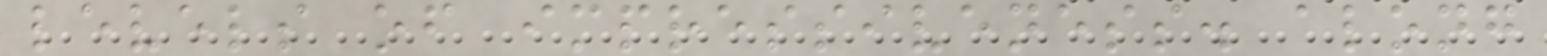levels of impressiveness. along
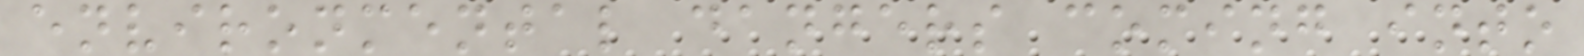environmental dangers coming into
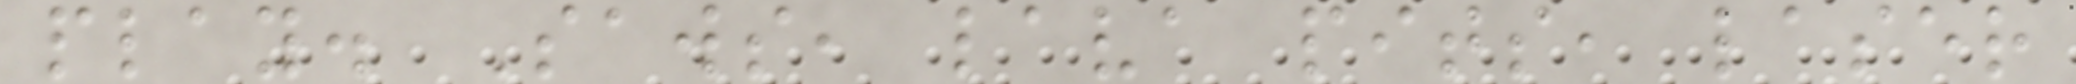play. Saws, lava pits, laser
